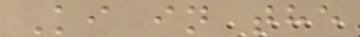Ki in the
